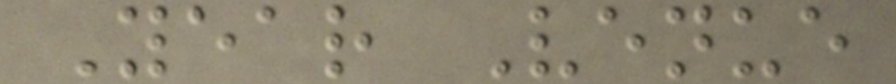Year Venue
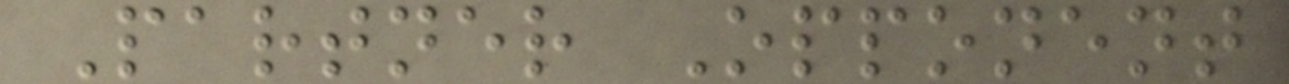Partner Opponent
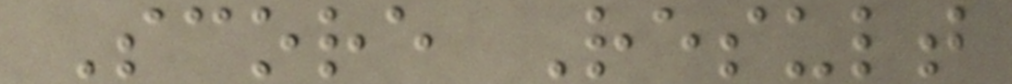Score Result
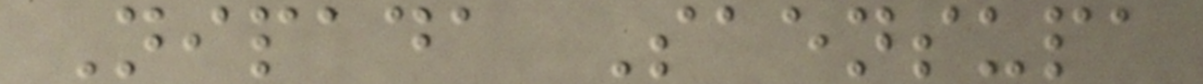Nipada Saensupa
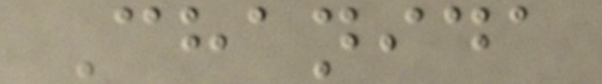Chanida
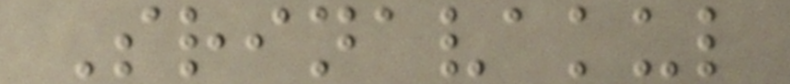Srinavakul
